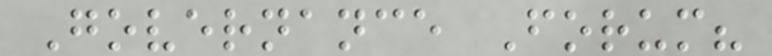Governance Forum?
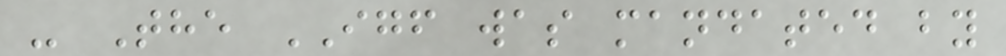- The IGF was mandated by
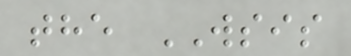the WSIS
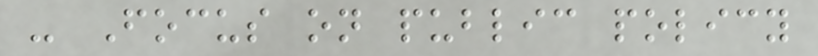- Focus on public policy
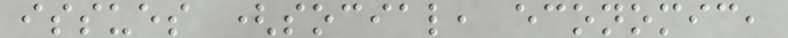issues (social, economic,
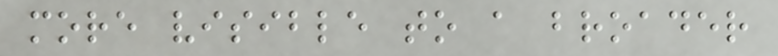more visible to a broader
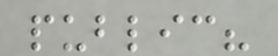public?
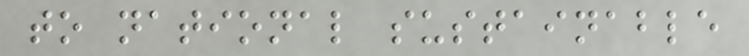to national sustainable
